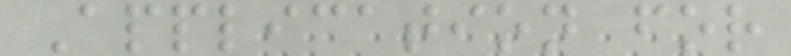Application for
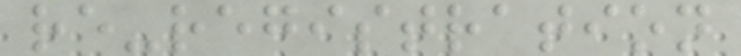re-registration
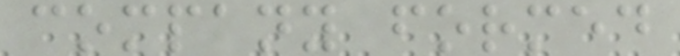company formed
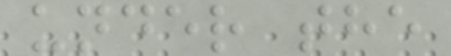under the
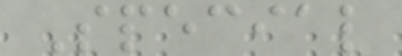Special
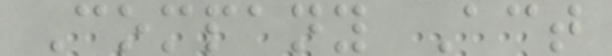Company Act
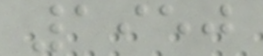1950
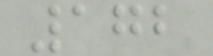172
